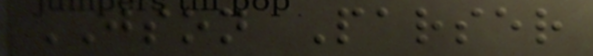JSON Parser
